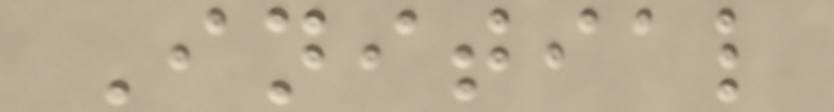Initial
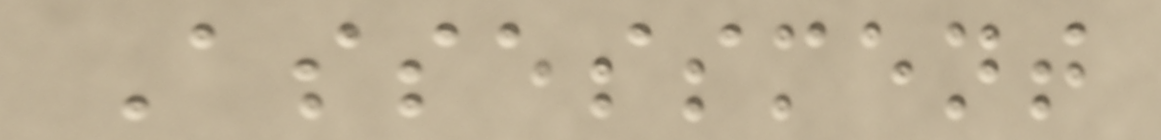Assessment
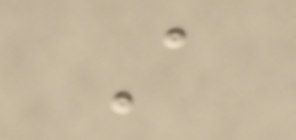A
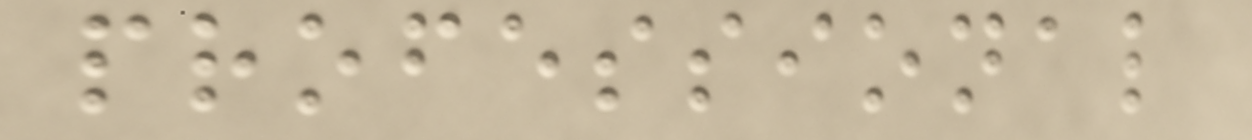professional
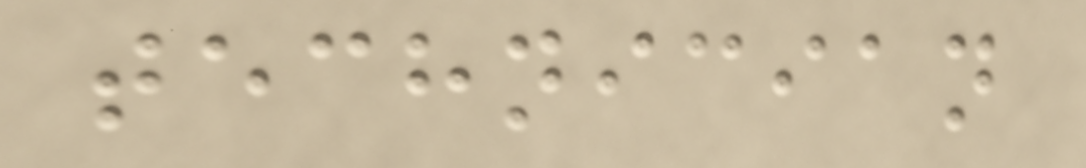technician
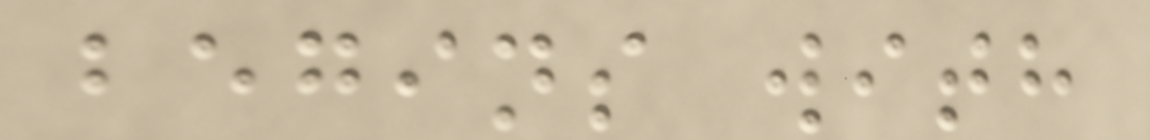begins with
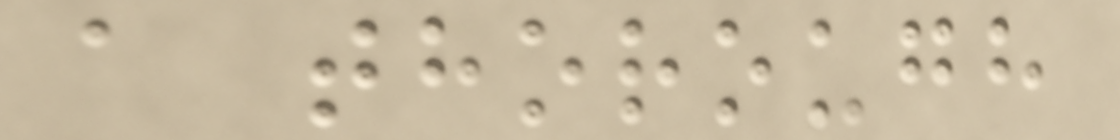a thorough
